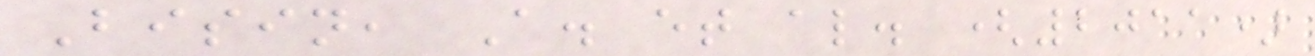Bisin, A. et al. (2011)
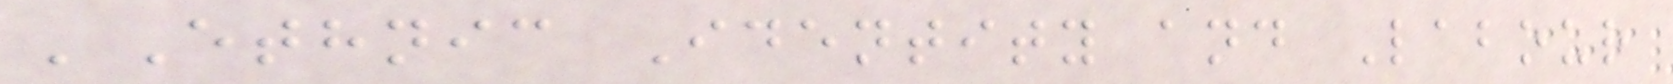'Ethnic Identity and Labour
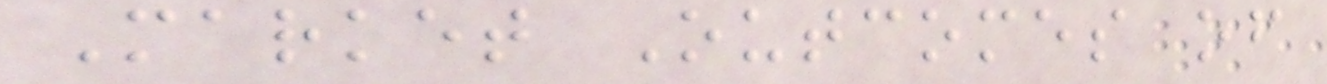Market Outcomes of
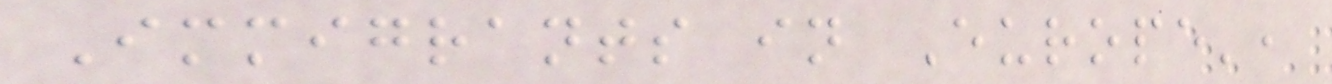Immigrants in Europe',
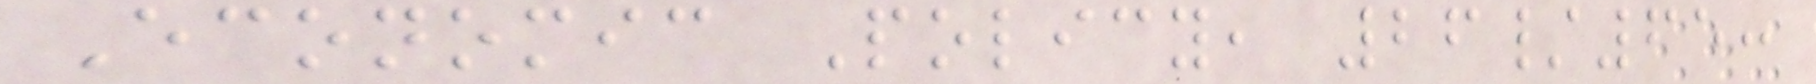Economic Policy, 26/65:
